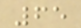65
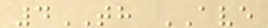4TH AVE
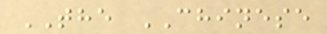THE CHINESE
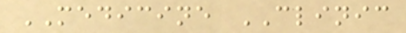MEDICINE CLINIC
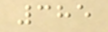385
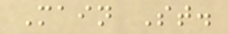Main St.
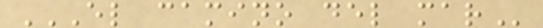EL CAMINO DEL MAR
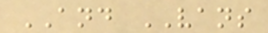AND VANS
